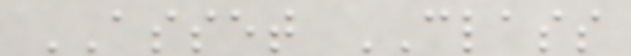ASSET CLASS
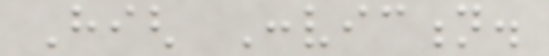High Conviction.
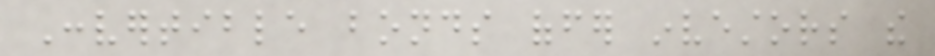Convertible bonds offer investors the
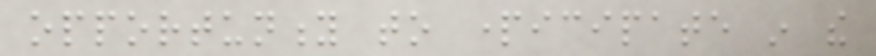opportunity to participate in the
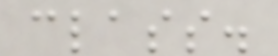class.
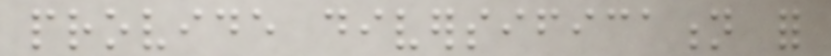provide diversification for
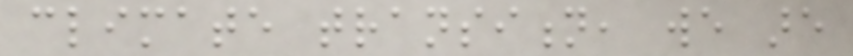climate transition, we are
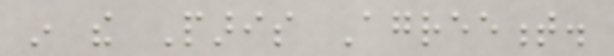in the Paris Agreement.
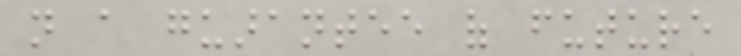not a guarantee of future
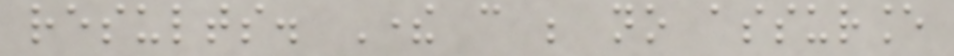results. There can be no assurance
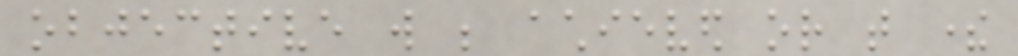objective will be achieved or that there
